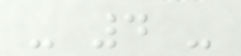- 4 -
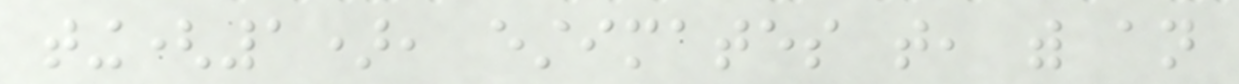ting(1), estimates that, with an
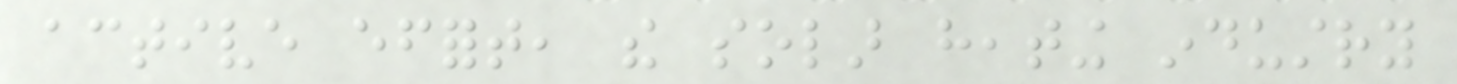active effort, the solar heating industry
